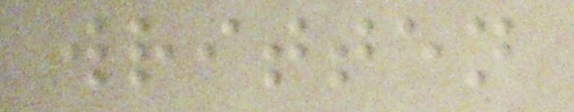written
